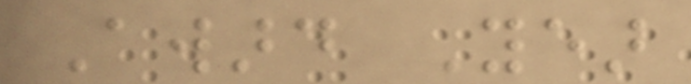Award Year
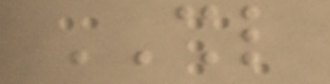SHL
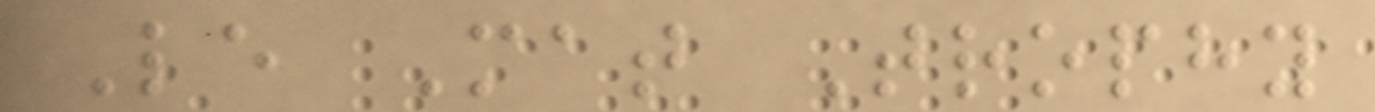Le Mat Trophy
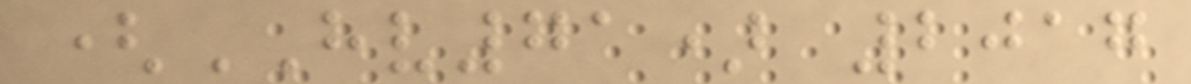(HV71) 2017
